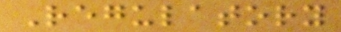Regulatory
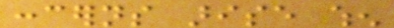concerns arise when
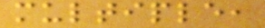multiple,
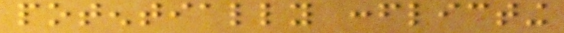potentially conflicting
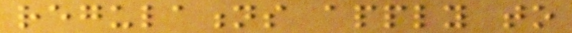regulations apply to
